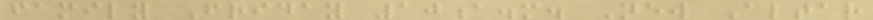family Friday 10a.m. New Altar
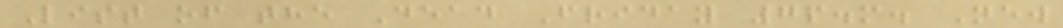List of the Dead Friday 7p.m. New
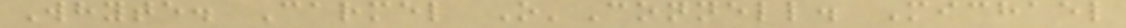Whyte. Carmel O'Connell. Michael
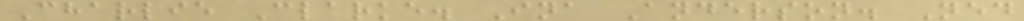Charlie Clarke. Ina Anderson. Ned
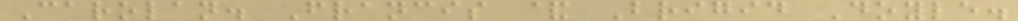Carolan. Francis & Brigid Doyle.
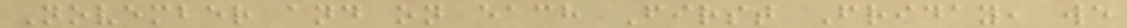November and on each First Friday, we
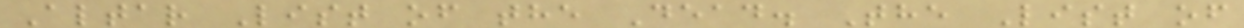Altar List of the Dead. The List of
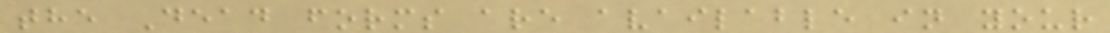the Dead forms are available in your
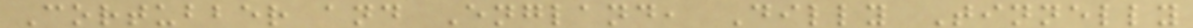Cortubber and England, Dilly Tinnelly
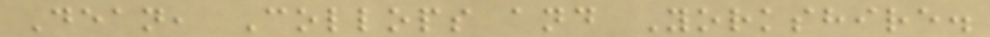Dean, Collops and Yorkshire.
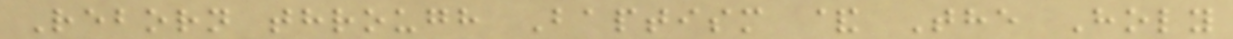Reborn through Baptism & The Holy
